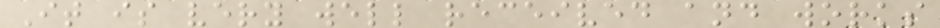It is very well received and works
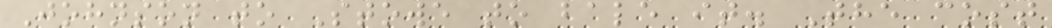Johnson to Stowe to bale it. The cost
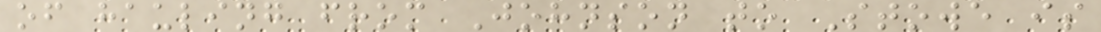of hauling from Johnson to Stowe is
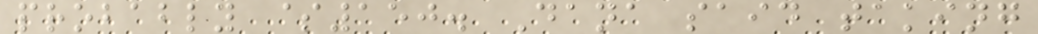probably $150. Dana said taking
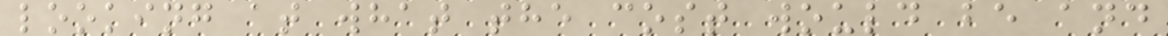looking at what the cost would be and
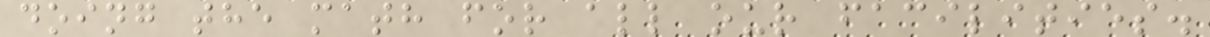doing the math for all our facilities.
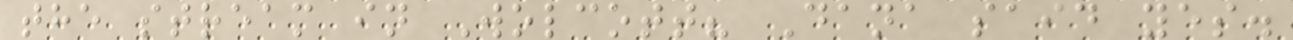the stream in Wolcott? Dana said yes.
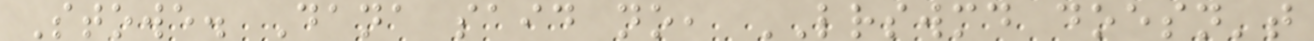Stowe. Dana said no, LRSWMD doesn't
